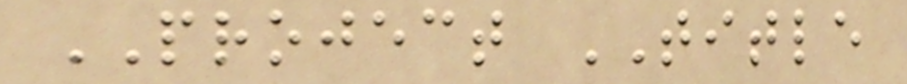PROJECT TITLE
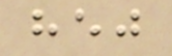hej
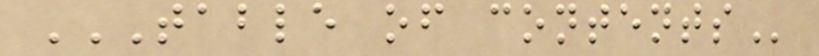TABLE OF CONTENTS
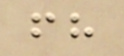fh
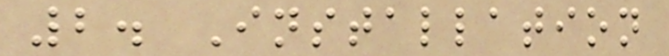2. Installation
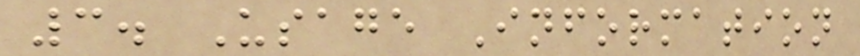3. Usage Information
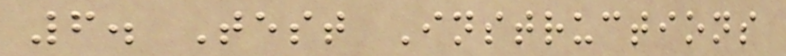6. Test Instructions
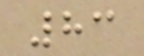83
